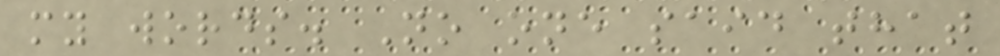my words. No one said that
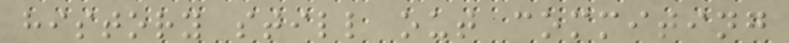history still out commiting
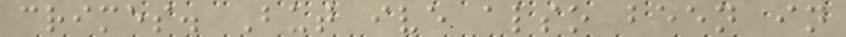crimes. But ive also been in
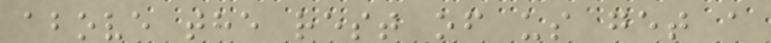above the rest of us get a
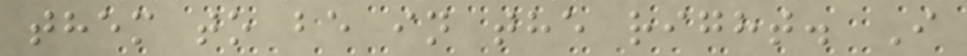them to be in the right. I
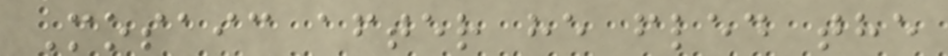Mosaic after he fled the
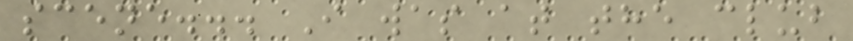scene... I was at the club
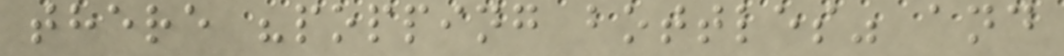there "popping bottles" and
